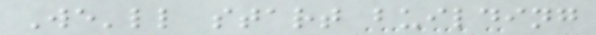We'll start building
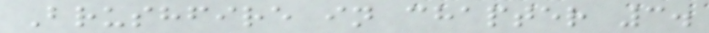Brushfire in chapter 3.
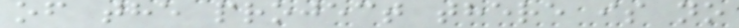of the project there is no
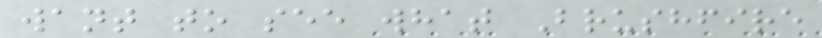want to see what Brushfire
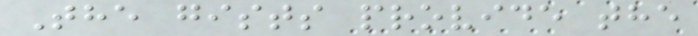The gists provide the
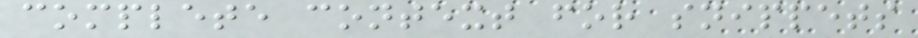complete context for snippets
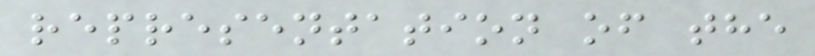representation of the
